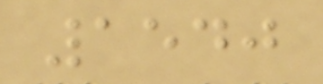1540
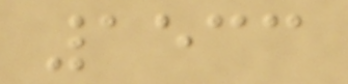1533
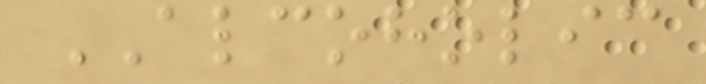ALCOHOLIC
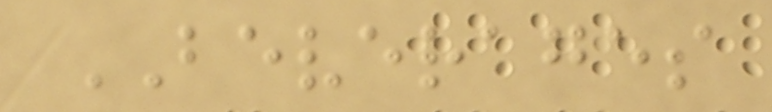BEVERAGES
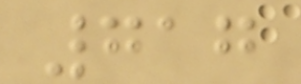717
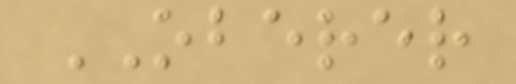OBERER
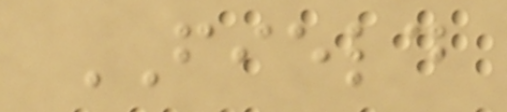FIELD
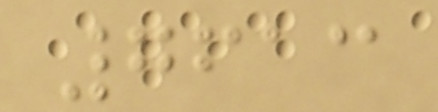7613
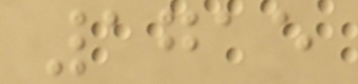1715
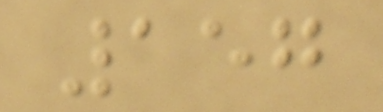157
